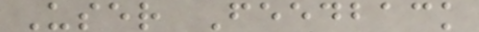User Feedback
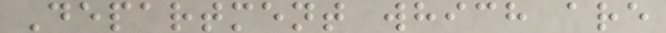Department which are
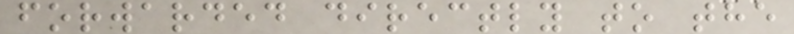forwarded directly to the
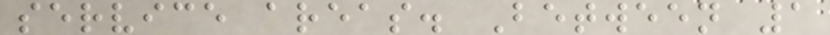service areas. Between 1
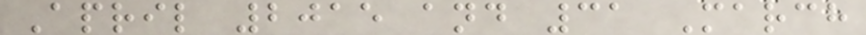April 2015 and 31 March
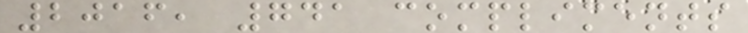2016, 741 compliments
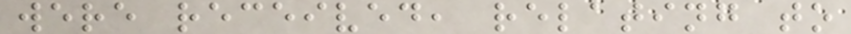were received, relating to
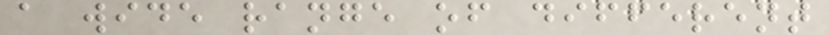a wide range of different
